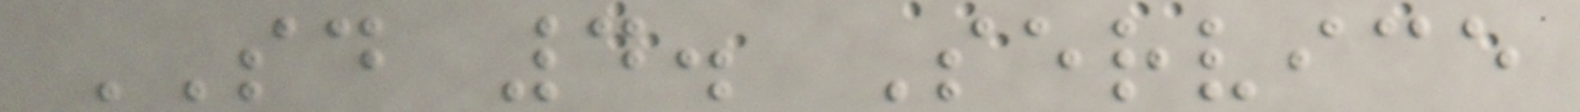SD 4. Service
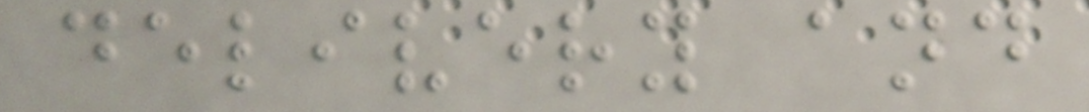delivery and
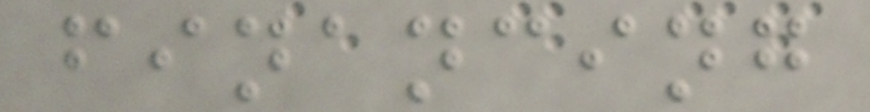financing
